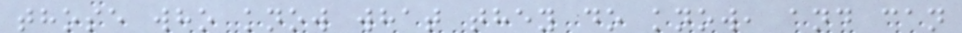those who know what they do know, and can
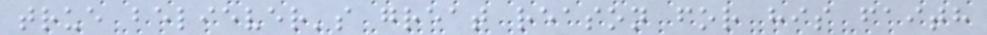true believer's great reason for his faith
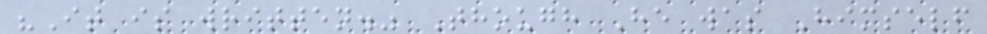"It is written." Though He was Himself
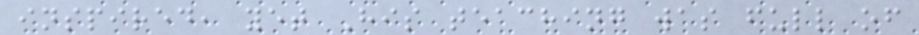inspired, yet His teaching was full of
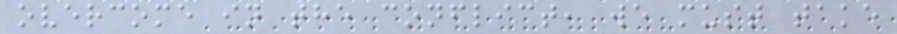overcome in the conflict, we must take
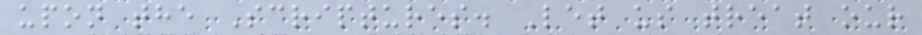upon the Scriptures. Let us treat our
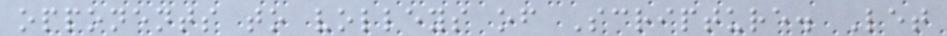opponents to volleys of Scripture. Let
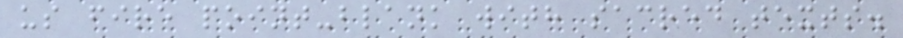us fire point-blank with sacred texts.
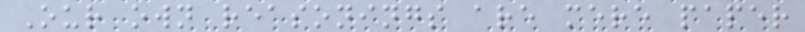Our own reasonings are mere paper
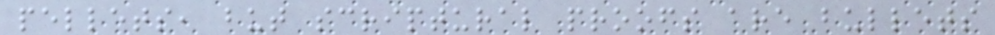pellets, but scriptural proofs are bullets
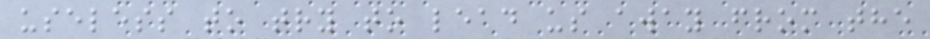useless to try to lead us away from the
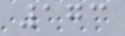173
